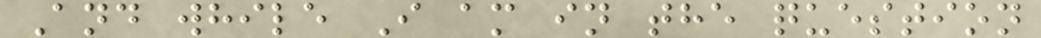And while I am in the question
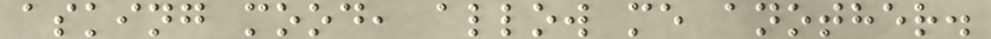asking mood, allow me another.
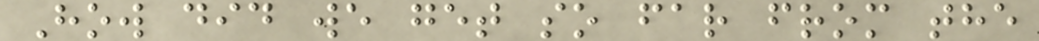How did we get so far from the
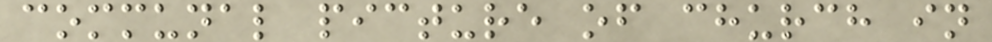communal picture of church in
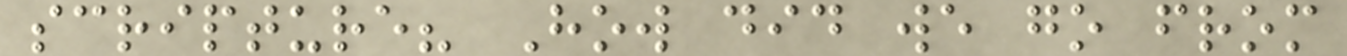scripture? How did we go from
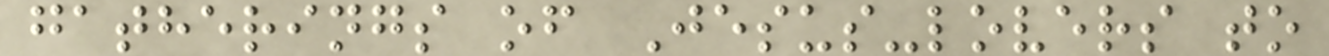gatherings of Jesus-lovers to
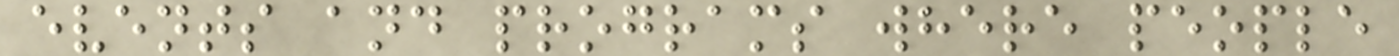events and programs where people
